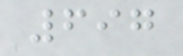697
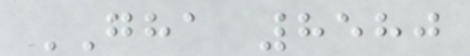GHA 8580
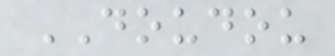DOUDOU
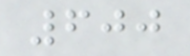600
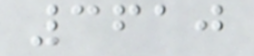3610
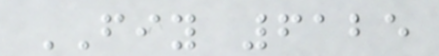FIY 6125
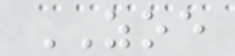ZOE
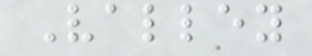Valley
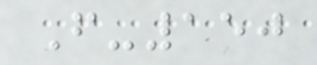F-150
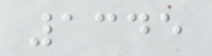1345
